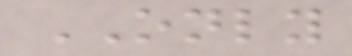ONLY
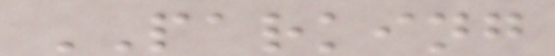PARKING
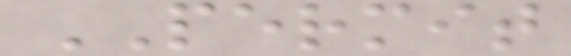PERMIT
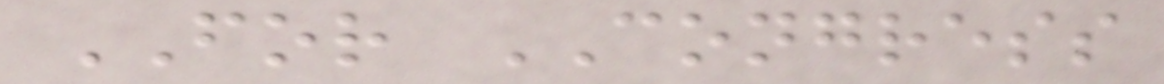FOR CONGRESS
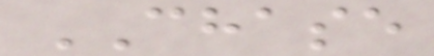CHASE
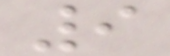9
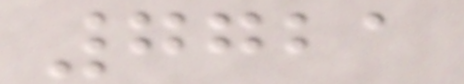7721
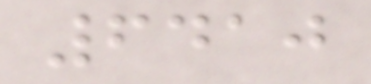6410
